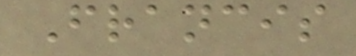Francis
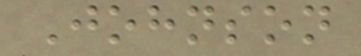Johnson
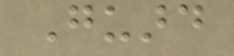Guard
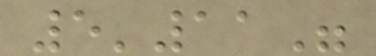5'11"
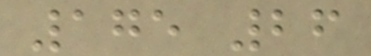175 26
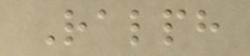Ralph
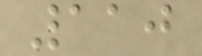110
